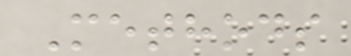Methods
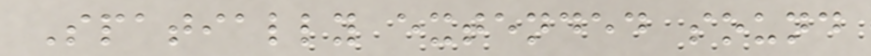Spatially extended sound
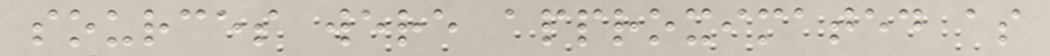sources were approximated as
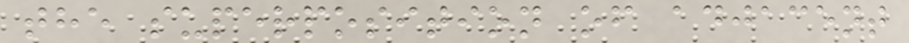the superposition of adjacent
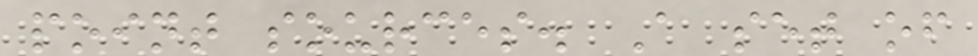point sources. A set of
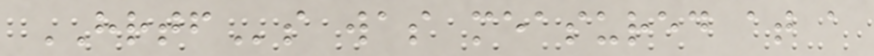HRTFs was measured at a
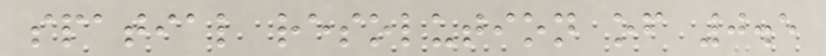spatial resolution of 0.5
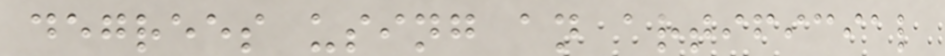degrees using an artificial
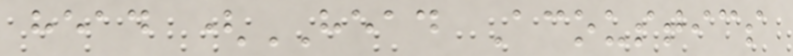head (HEAD Acoustics
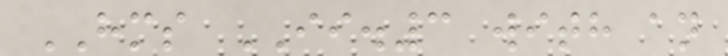HMS II.3 with an
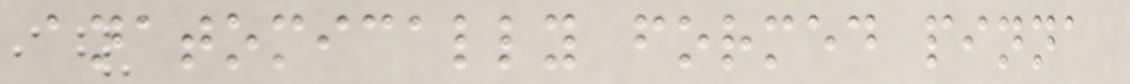anatomically formed pinna
